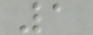1
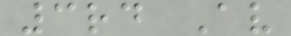3rd Av
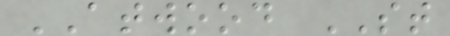ATWOOD ST
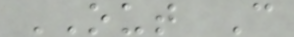OUT C
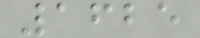1625
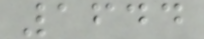1644
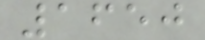1650
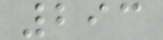293
